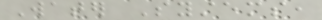Water Systems,
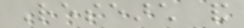Research and
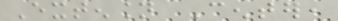Extension Center,
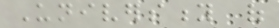University of
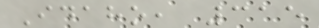Idaho, 315
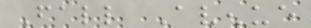Fall Avenue
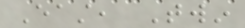East, Twin
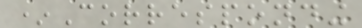*Corresponding
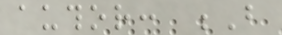author: B
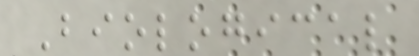Biological
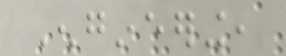Engineering,
